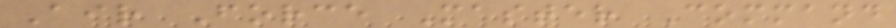Air Force Master Command
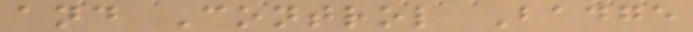and Control Badge
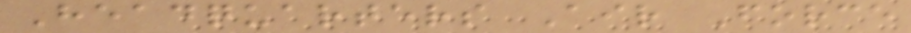Headquarters Air Force
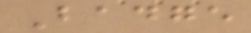Badge
